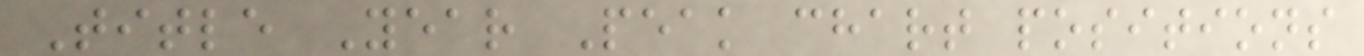Title Year Peak chart positions
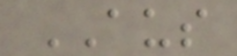AUS
